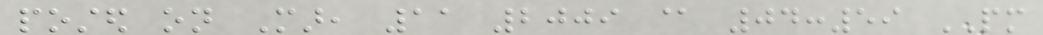posted on Mar, 11 2009 @ 04:59 PM
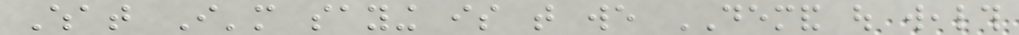What I'm saying is that we DEMAND out wealth
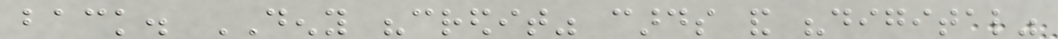back. DENY "credit" cards and "digital"
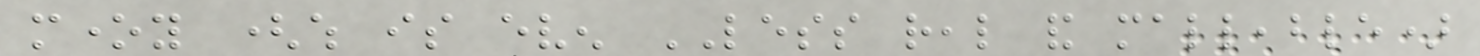money (which is even LESS real and malleable)
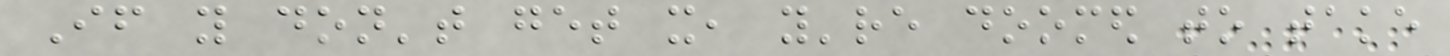If you don't get it, you're doomed to take
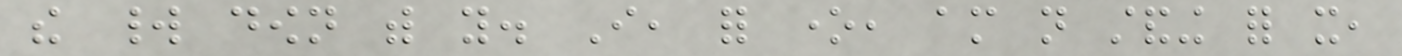the world down with you. I, for one, am not standing for it,
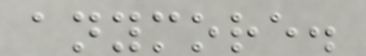anymore.
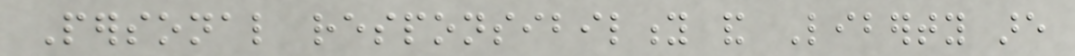Personal responsibility and Liberty are
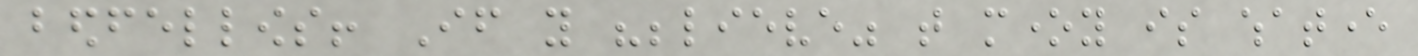bedfellows! If you "believe" that money is whatever
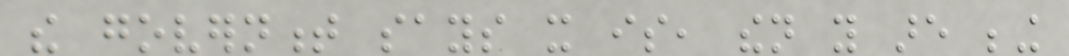the government says it is, then you are being
